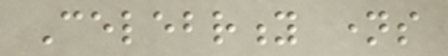Celebrity names
